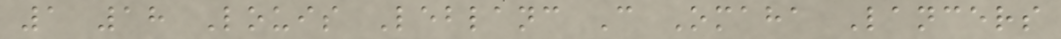1 18 Louis Leblanc C Omaha Lancers
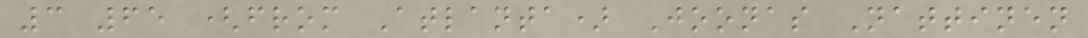3 65 (from Atlanta) Joonas Nattinen
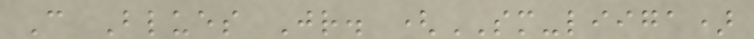C Blues Jr. (SM-liiga)
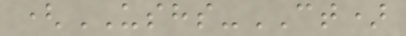(USHS-CT)
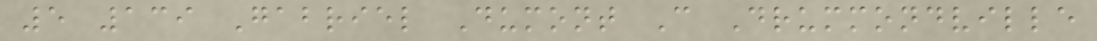5 139 Gabriel Dumont C Drummondville
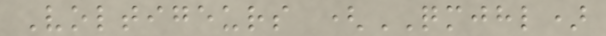Voltigeurs (QMJHL)
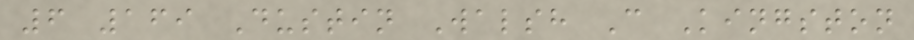6 169 Dustin Walsh C Kingston
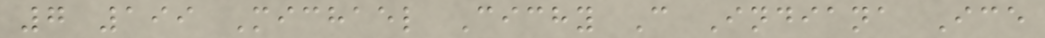7 199 Michael Cichy C Indiana Ice
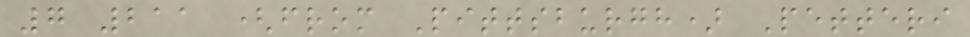7 211 (from Pittsburgh) Petteri
